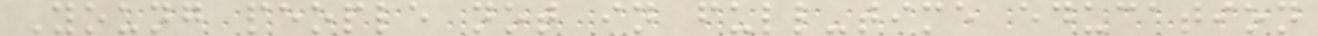Young people not in full-time education
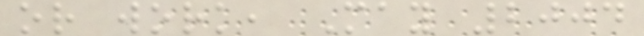or work, May 2004
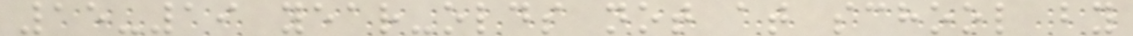15-19 year-olds not at school by
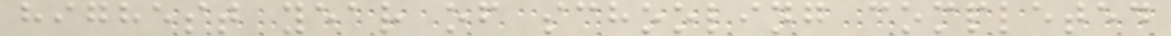highest year of schooling completed
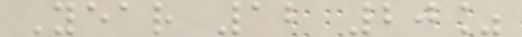Year 12 20%
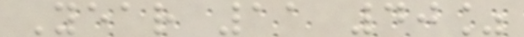Year 11 40%
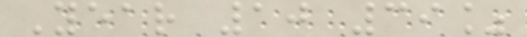Year 10 39%
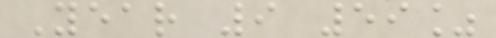Year 9 59%
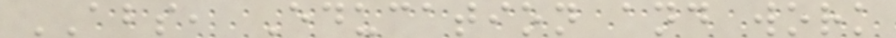ABS, Education and work
